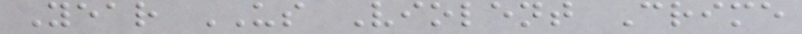Year US Violent Crime
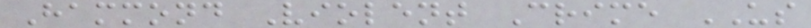Hammond Violent Crime US
